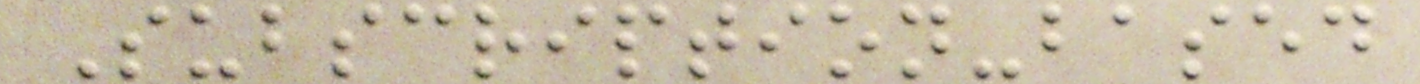Subscription-based
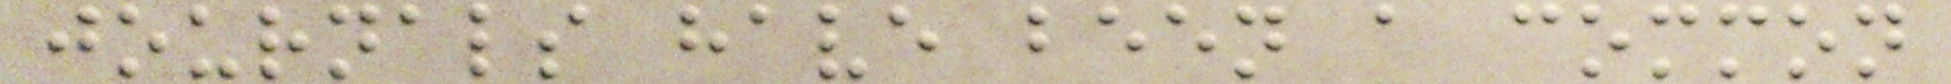journals have been a common
